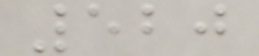520
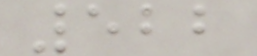522
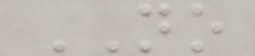NO
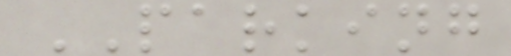PARKING
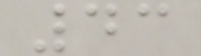43
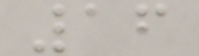16
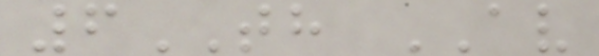6TH AV
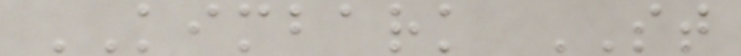KIMBARK ST
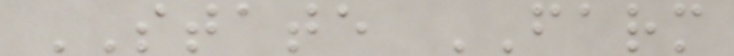STATE FARM
